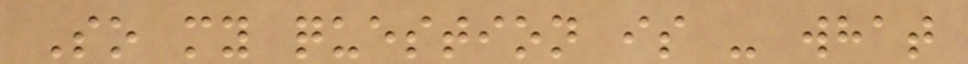So my question is - what
